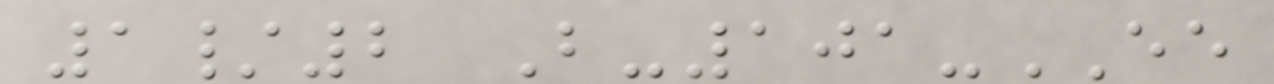1/2 B-101-EE
